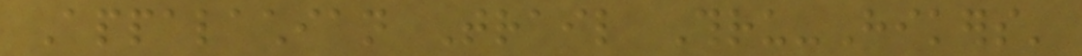Appalachian Trail Thru-Hikers'
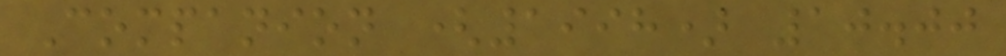Companion (1998) 10.00
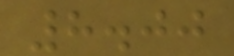8.00
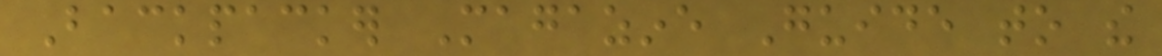Backpacker Magazine Guide to the
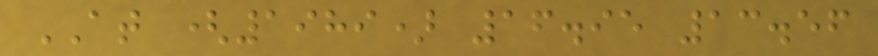AT (1989) 16.95 13.56
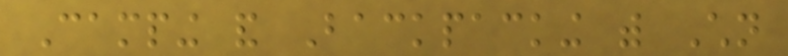Camping and Backpacking with Children
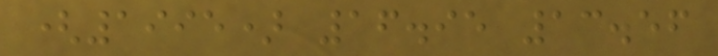(1995) 16.95 13.56
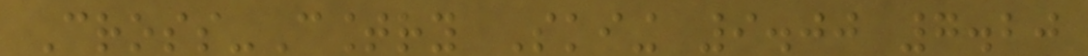Cross-Country Skiing 9.00 7.20
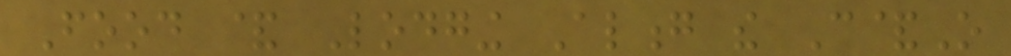Food & Lodging Along the C&O
